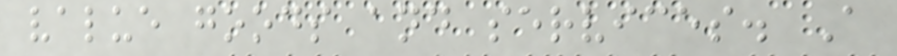value goods and services. A
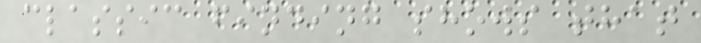classic finding shows that
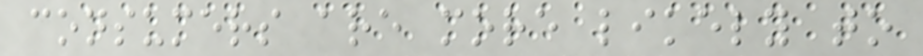consumers are more likely to
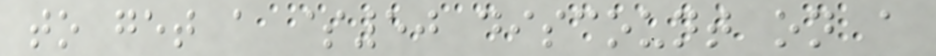to get a $50 discount on a
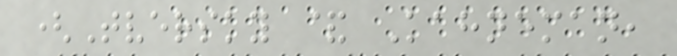(Tversky & Kahneman,
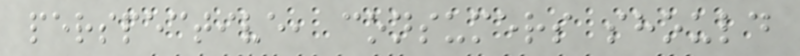perspective, consumers should
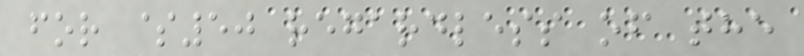for $50 regardless of the
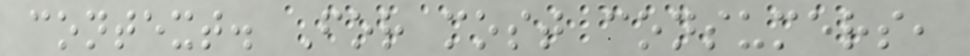context. For most consumers,
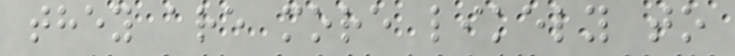they are more likely to
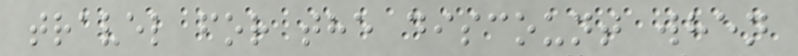travel for the discount when
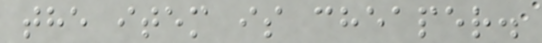the item is cheaper.
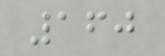160
